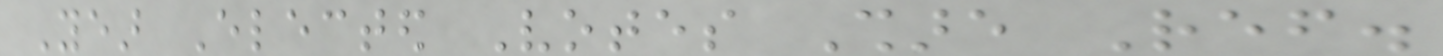Year Elected Votes Share Ref.
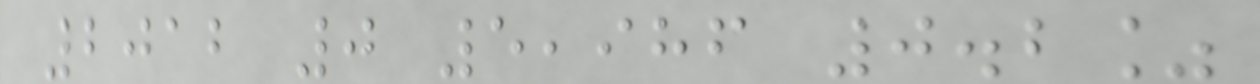2012 0 5,986 0.2%
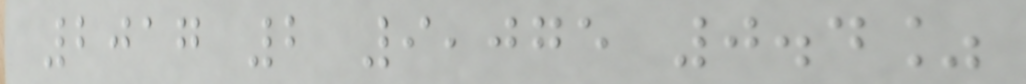2017 2 9,075 0.4%
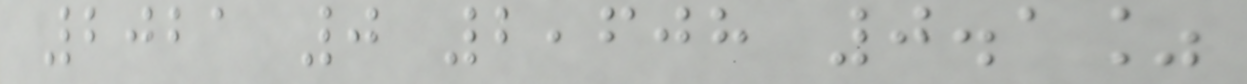2021 0 2,608 0.1%
